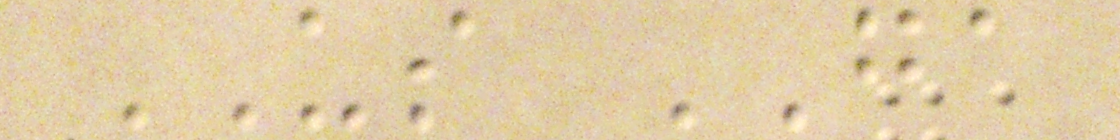US GA
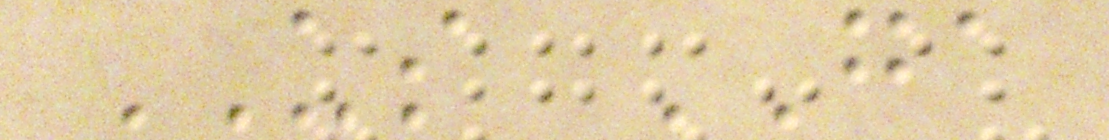US GA
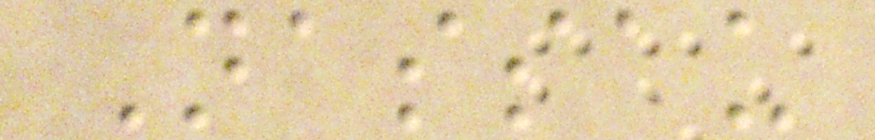Nassau
